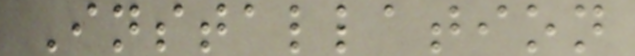Installation
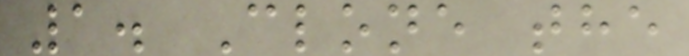1. Clone the
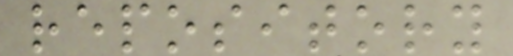repository
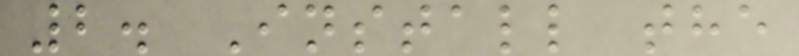2. Install the
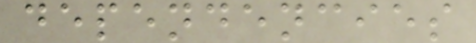dependencies
